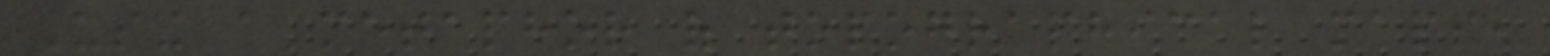Using a metaphor of topographical maps,
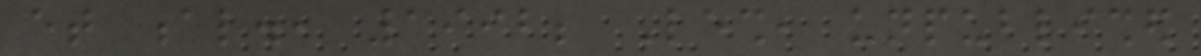et al., 1992; Lesh, unpublished
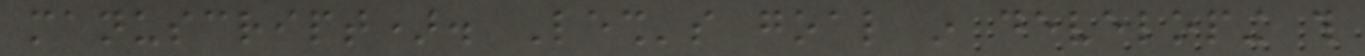manuscript). Lesh's goal in developing this
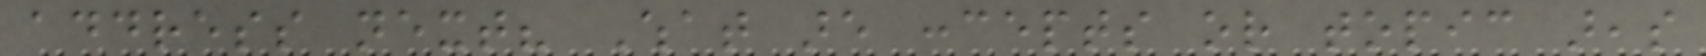address next? What are concepts or topic areas
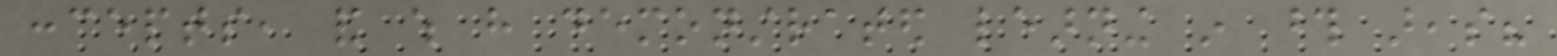concepts, and which have demonstrated learning in those areas?
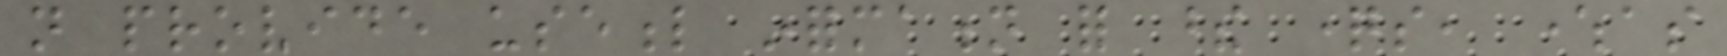not provide useful information for these questions, whereas
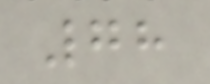78
